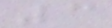3
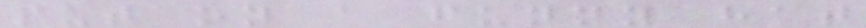put on a funny hat
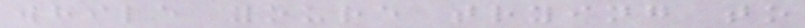while youre trying to
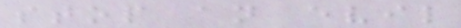stop an evil
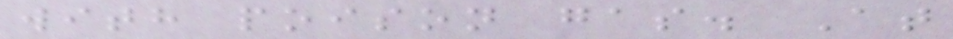with poison gas. At
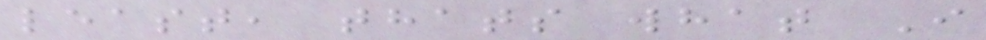least, thats what I
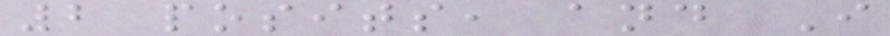2 posits, and I
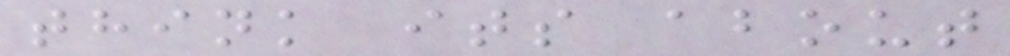think its about
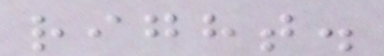right.
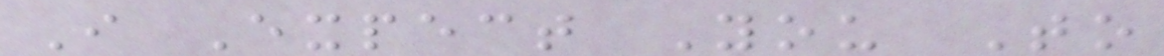I Expect You To
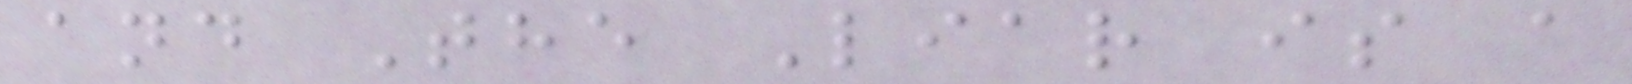and The Liar is a
